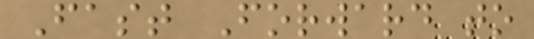Fast Forward to
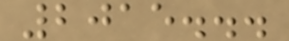2015...
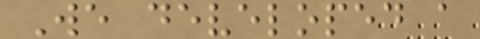We developed a
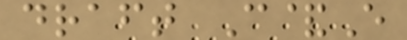draft C&E
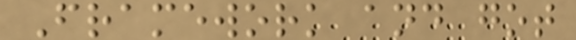Framework and got
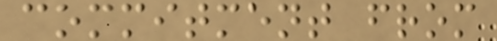commitment from
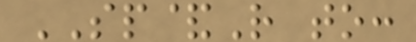SP&R to:
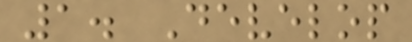1. Develop
